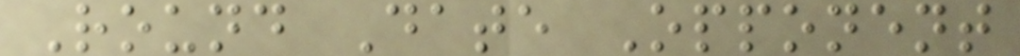Round Date Opponent
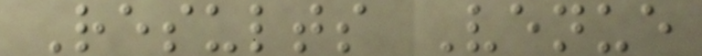Results Venue
